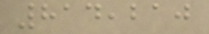814,210
